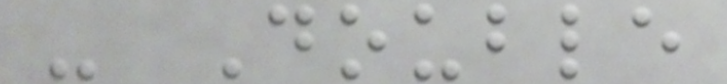- Double
